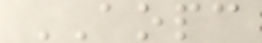AOPC
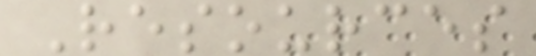Resources
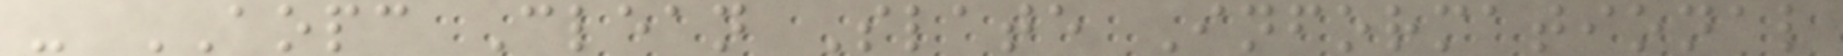- AOPC Clean Slate Informational
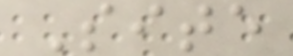Site
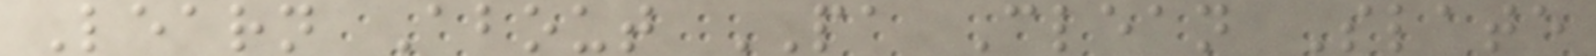Learn About PA Clean Slate
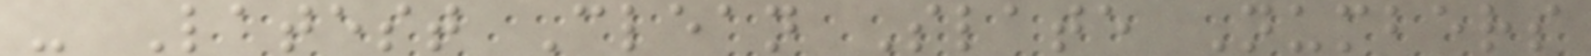- Latest Clean Slate Numbers
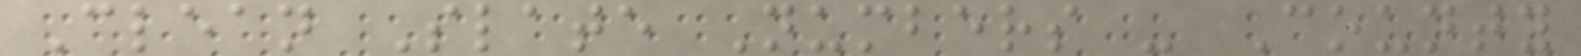Clean Slate Numbers - County
